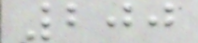200
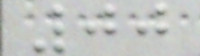00
